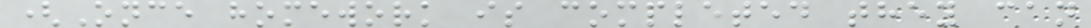(Once homework is completed they can
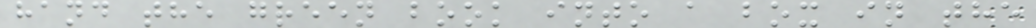hand the green book into a box in the
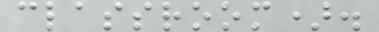classroom).
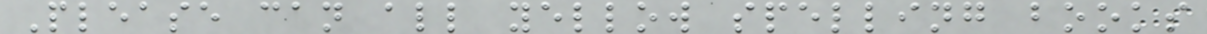Please can all yellow spelling books
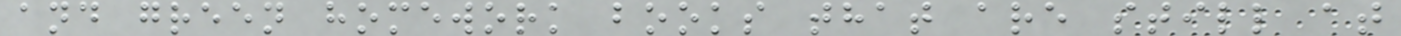and green homework books that are still at
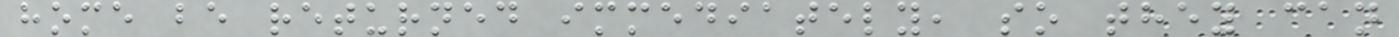home be returned immediately, so they can
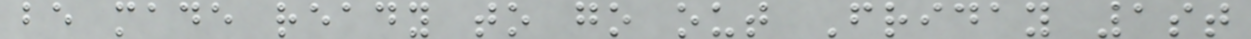be made ready to go out Friday 1st
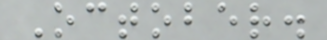October.
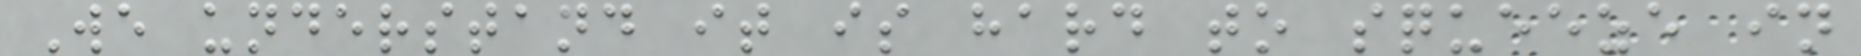We understand it is hard to squeeze in
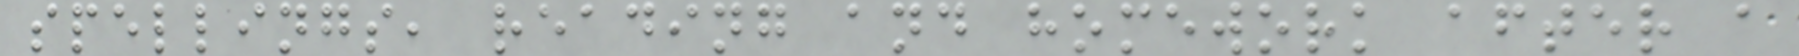spellings, reading and homework after a
